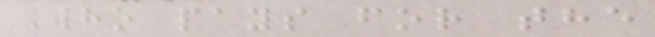Who pays for the
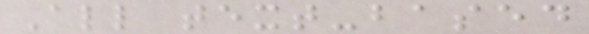All text-based
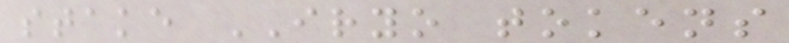stake IRYO tokens
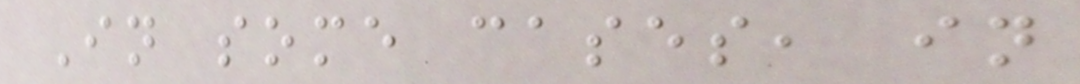In some cases, in
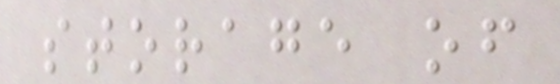storage of
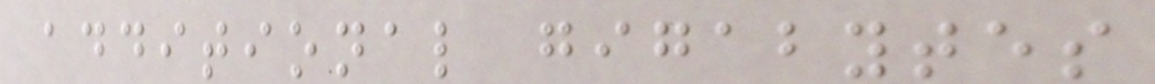additional gigabytes
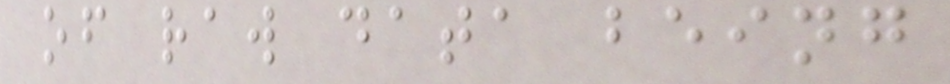of raw data being
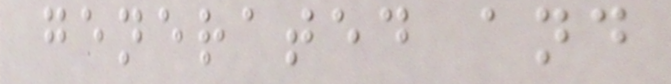generated and
